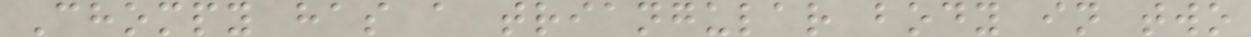Chompy has a triangular body in two
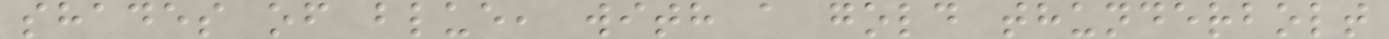shades of blue, with a gold thunderbolt
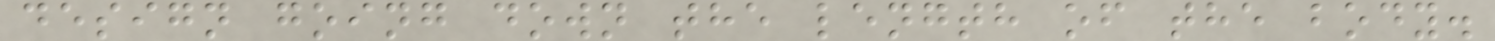design going down the length of the body.
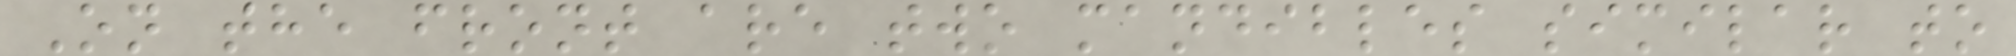On the front are two mandibles similar to
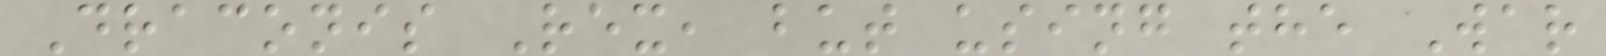Draconis Rex, but using the War
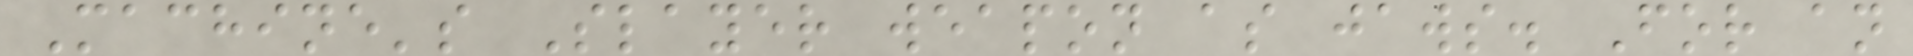Machine's Slayer weapon as jaws. For an
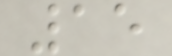15
